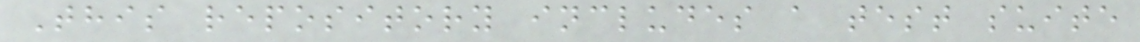This repository includes a test suite
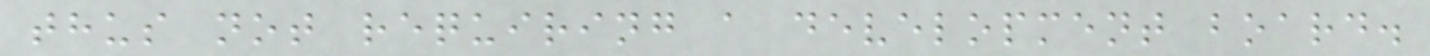thus not requiring a development board.
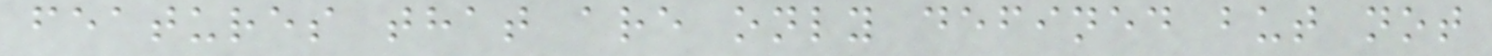features that are only defined but not
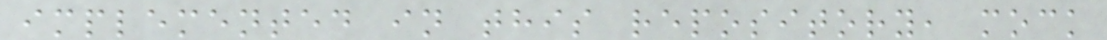implemented in this repository, mock
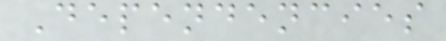Dependencies
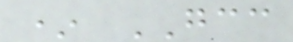* GCC
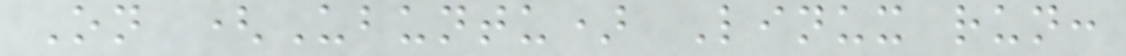On (Ubuntu) Linux run:
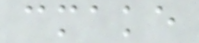cmake
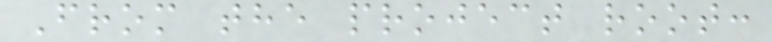From the project root:
